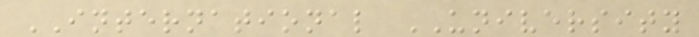INTERNATIONAL UNIVERSITY
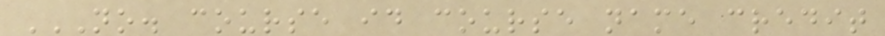NO. COURSE ID COURSE NAME CREDIT
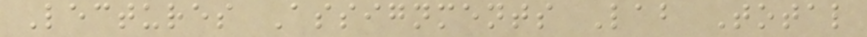Lectures Assignments Lab Total
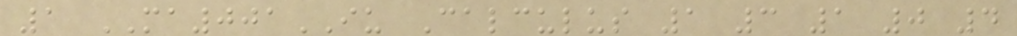1 MA001IU Calculus 1 3 1 0 4
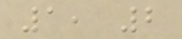1, 2
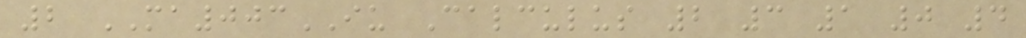2 MA003IU Calculus 2 3 1 0 4
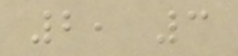2, 3
